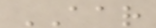AAR
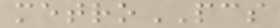metroPCS
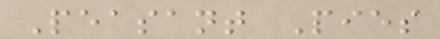Peasant Pies
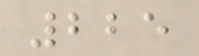225
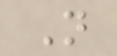N
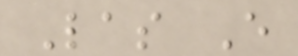Las E
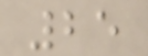25
